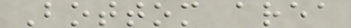Bottom area
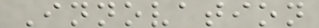Innovation
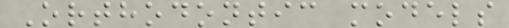Orthodontic models
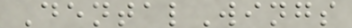DentalWings
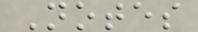Notes
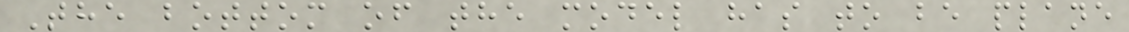The bottom of the model has to be plane
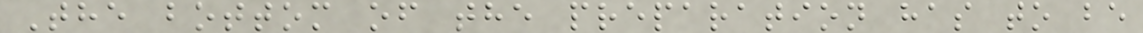The bottom of the preparation has to be
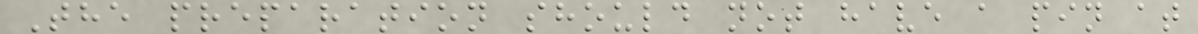The preparation should not have a pin at
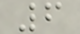6
